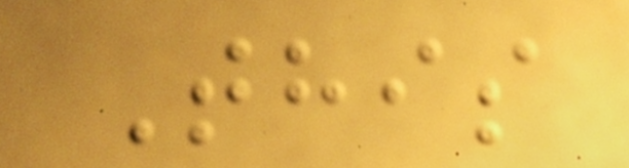This
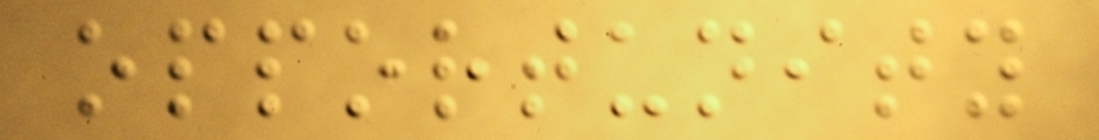opportunity
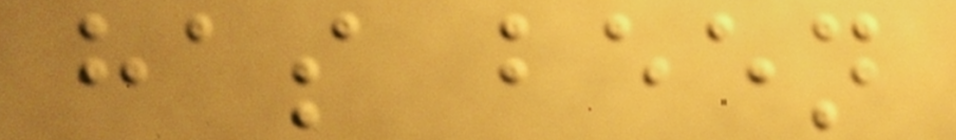has been
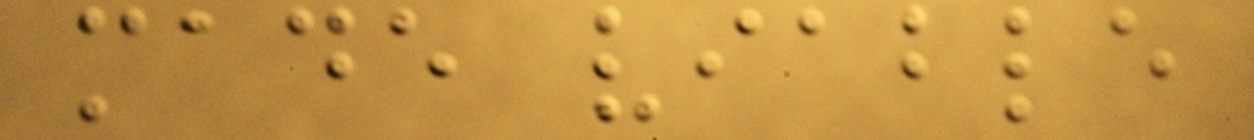made viable
